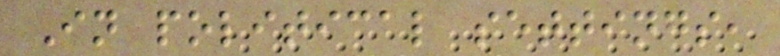In political settings,
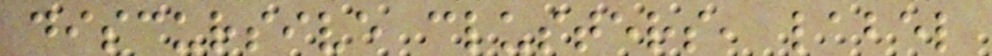discursive clusters, label
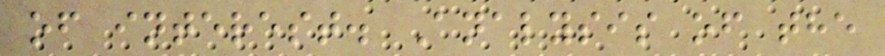of interest. Analysis of the
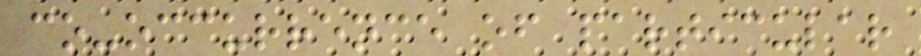co-occurrence of particular
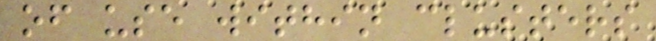of use within clusters
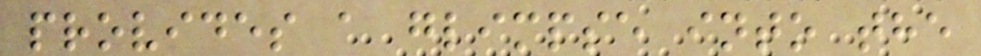provides a glimpse into the
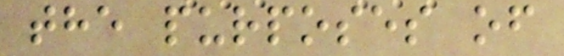the purposes of
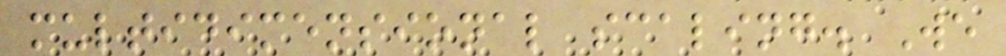multidimensional scaling. We
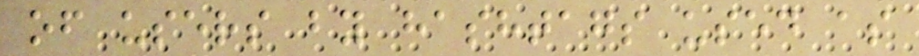of users by hashtags used as
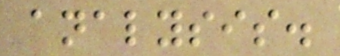analysis.
